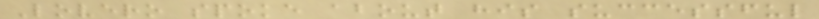Lovero spoke about his successful
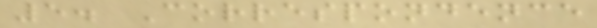5. Correspondence
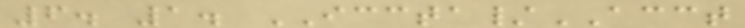6. 1. ICCTA/ACCT
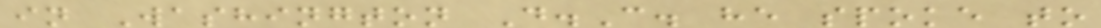in Washington D.C. he spoke to
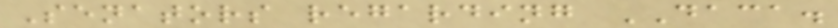Senators regarding DACA.
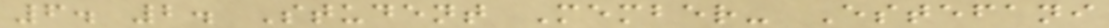6. 2. Student Member- Estefani
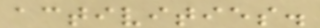activities.
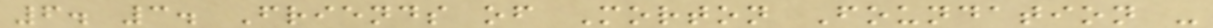6. 3. Friends of Morton Foundation -
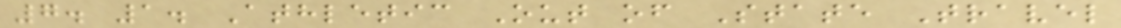7. 1. Athletic Out of State Travel
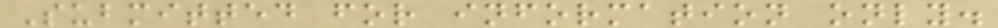Submitted for information only.
